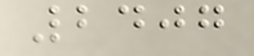2407
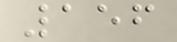156
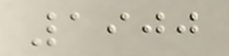1900
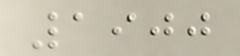1900
